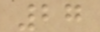27
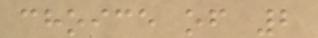choice of 2
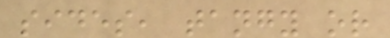sides, tangy or
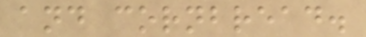and cornbread.
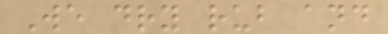We dry rub and
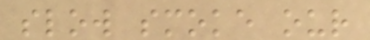slow smoke our
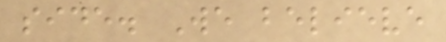side. We believe
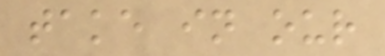take in our
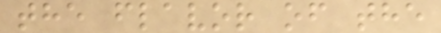the flavor of the
